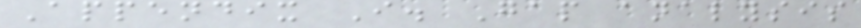Appendix I. Gap analysis
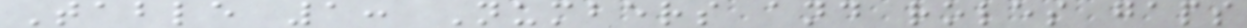Table 1: Numbers and roles gaps
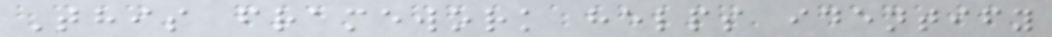This framework helps identify
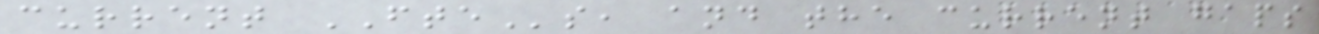current FTEs, and the current gaps
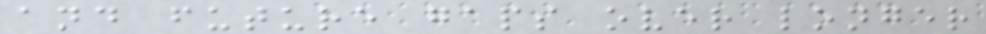and future gaps over longer
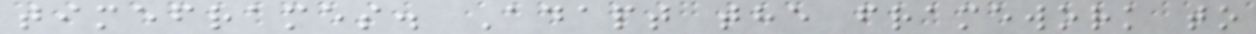timeframes. Adapt the framework to
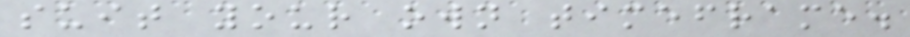suit your own timeframe.
